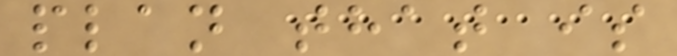plan that is
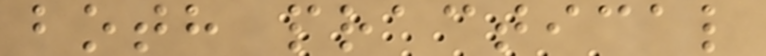both practical
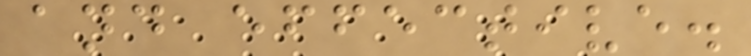and effective.
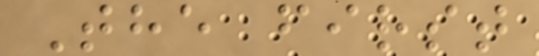The first
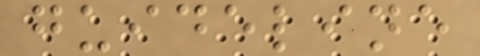guideline
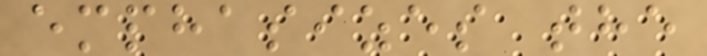emphasizes the
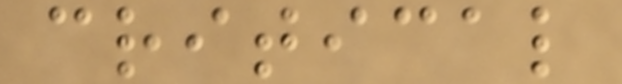critical
